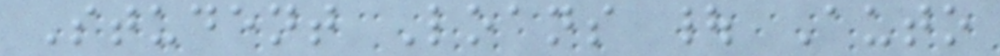Student Loans | Auto
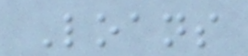Loans
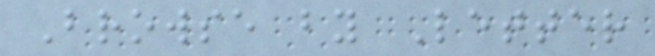Browse by Letter
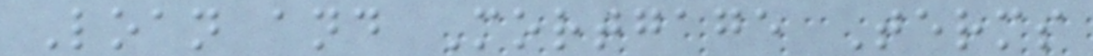Loan and Mortgage Terms
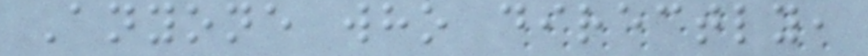Anyone who directly,
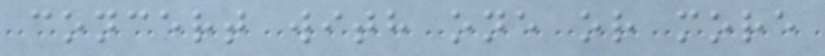concert with one or more
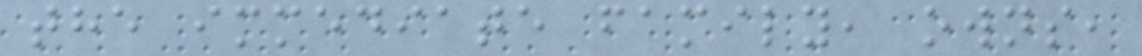the immediate family, owns,
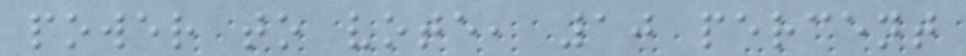power to vote, 10 percent
